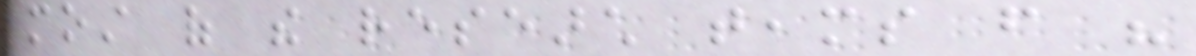most of the research teams from his
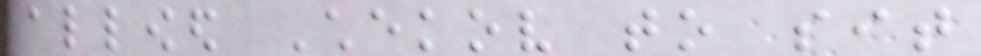allowed Chekov to sit
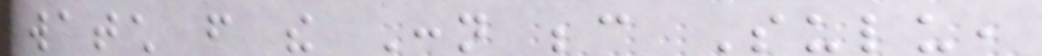watch from the Conn because Sulu,
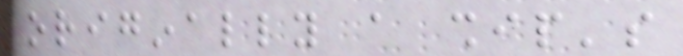originally a ship's
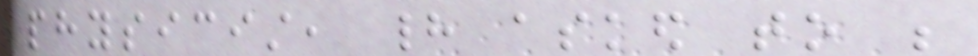physicist, had asked to be
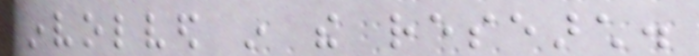involved in the research.
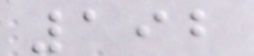192
